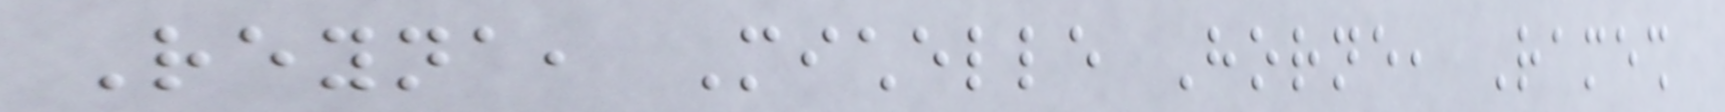Reyna, Michelle Horne, Ramesh
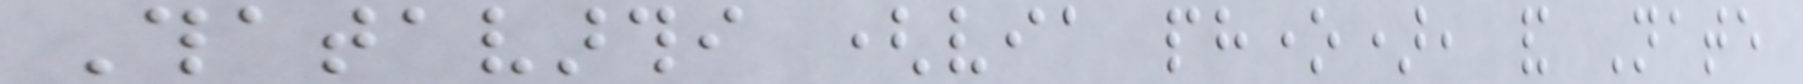Thatavarthi (via phone), and Nate
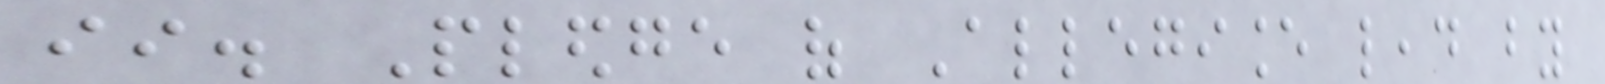ii. Pledge of Allegiance lead by
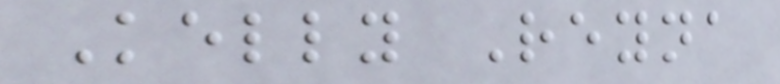Kelly Reyna
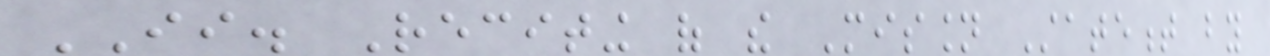II. Reciting of the Mission Statement by
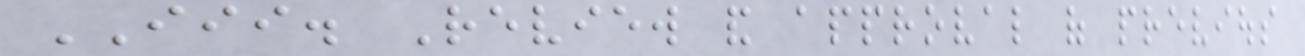III. Review and approval of previous
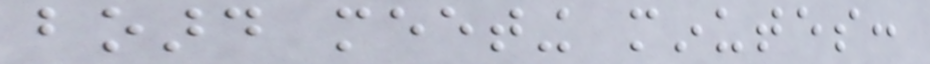board meeting minutes:
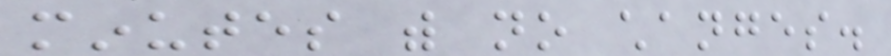minutes with no changes.
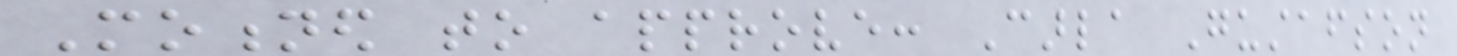Motioned to approve: Carla Gustafson
